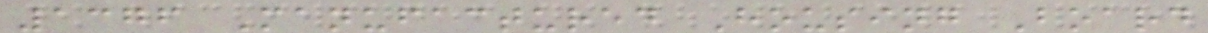1376 Manufactured Housing Board
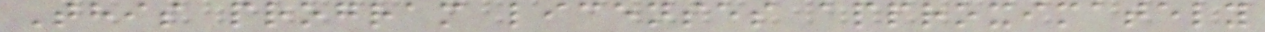This program licenses approximately
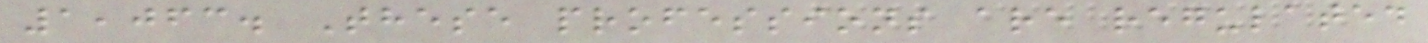1,063. These professions are regulated
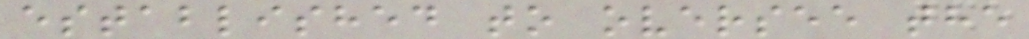established to oversee the
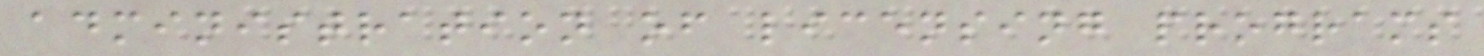administration of licensing programs
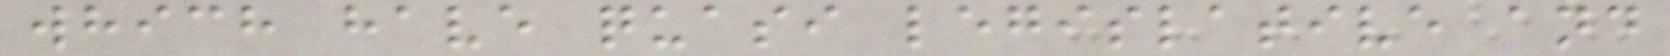which have quasi legislative and
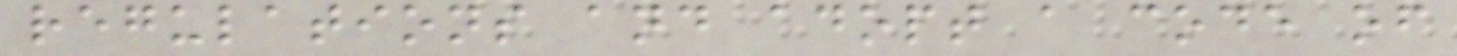regulations and adopt a code of
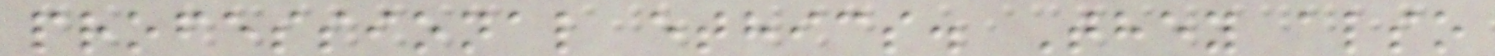professional ethics. They also
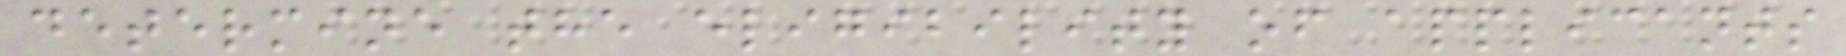determine the eligibility of applicants
